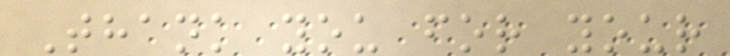Thank you for your
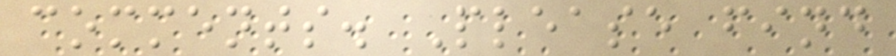comments. Please find
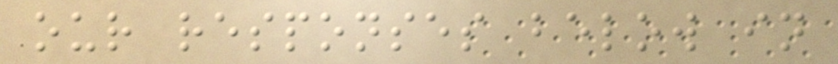our responses below in
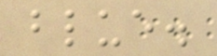blue.
